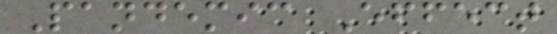Pandemic Effect
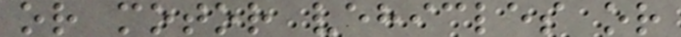or motor vehicles or
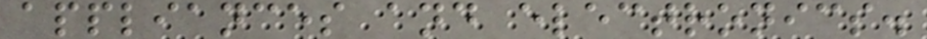appliances and electronics.
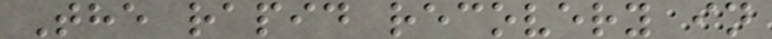The rapid recovery in
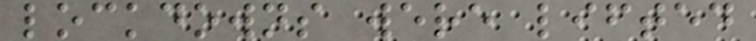lockdowns were lifted
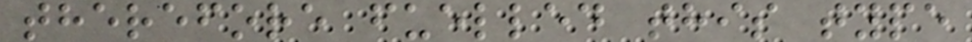therefore fuelled this type
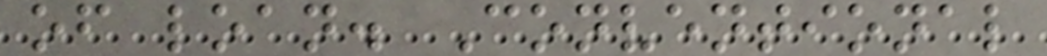of loan. Conventional
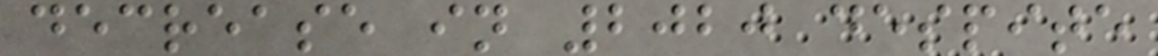decrease in 2020 despite
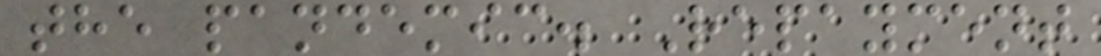the pandemic. Repayment
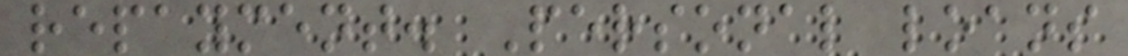repayment. Personal loans
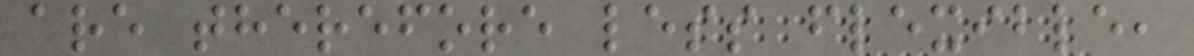are therefore less flexible,
